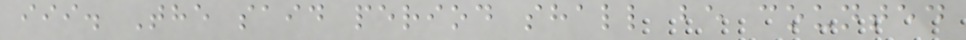iii. The said period shall be counted
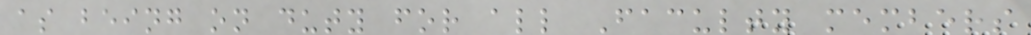as being on duty for all Faculty members
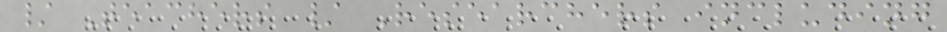/ Teachers / Researchers including
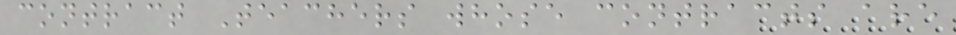contract Teachers whose contracts are
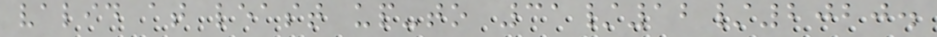valid at least up-to 31/12/2020.
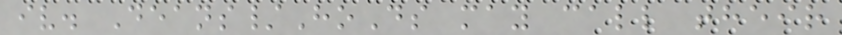iv. Deans/HoDs may call their
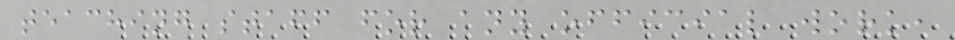teaching staff for any official work,
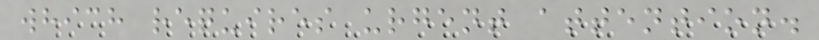which requires urgent attention.
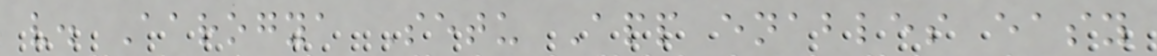v. Aarogya Setu App enables easy
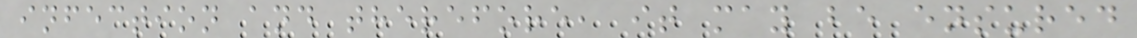infection and therefore, it may be ensured
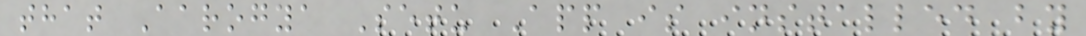that Aarogya Setu App is installed by
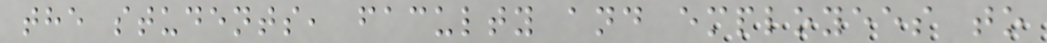the students, faculty and employees to
